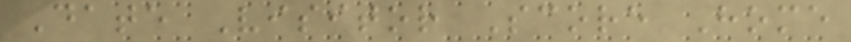Date Visitor Score Home
